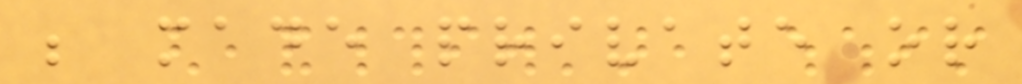be made private or
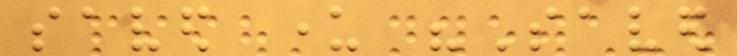saved under "Saved
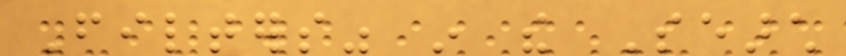Filters" in the Search
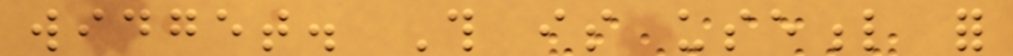widget. This is useful for
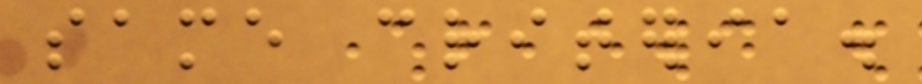same criteria.
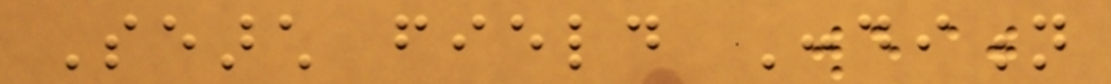Search field Condition
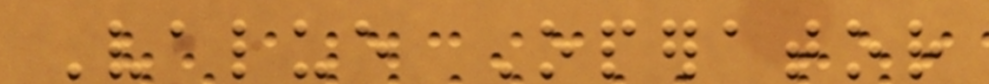Value Operator
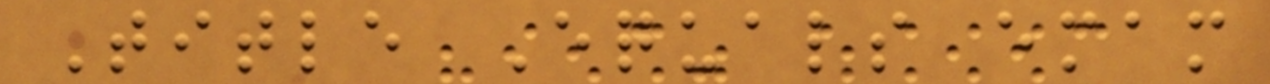Title Equals emam
